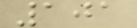101
